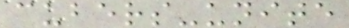cubers-unite
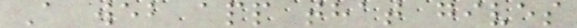A web app that gives
